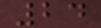24
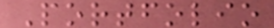Portfolio
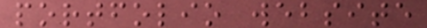portfolio website
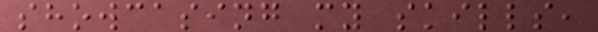showcasing my skills,
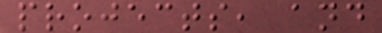projects, and
